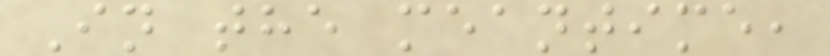In the meantime,
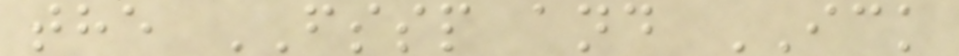the FSSP and ICK
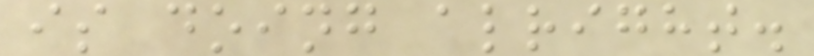is doing alright.
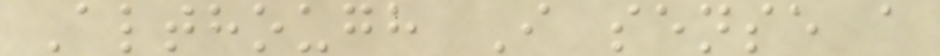Although I sense a
